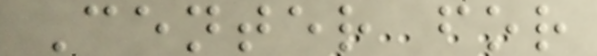Center for
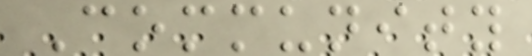Community
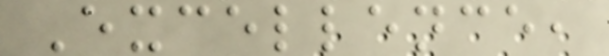Excellence,
